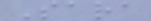Sara
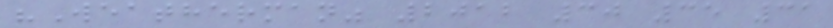"Weatherman" 2012 30 35 31
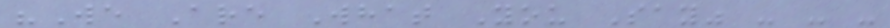"We Are What You Say" - - -
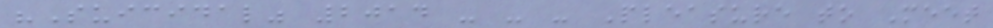"Suicidal" 2014 - - - Pleasure to Meet
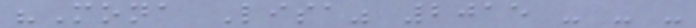"Mona Lisa" 2015 - - -
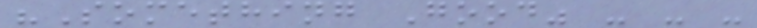"Something Good" - - -
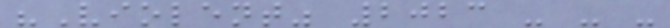"Violent" 2023 - - -
